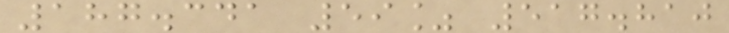187.341 59% 517.810
